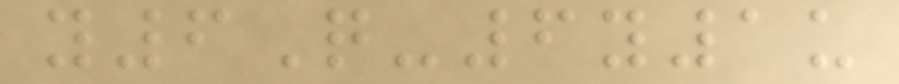y6Q-6y1u
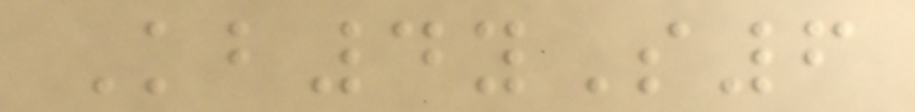Kb4yS6
